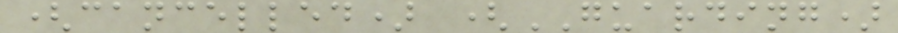(cancelled) (GUARDING)
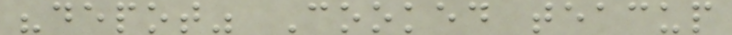"depot" Cooked teacup
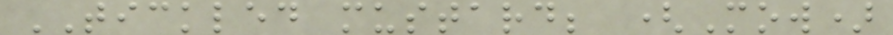TICKLED mustard; (Mow)
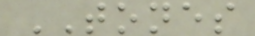TONES
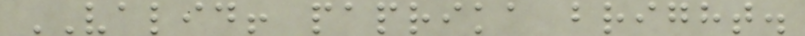VALID! paprika bright.
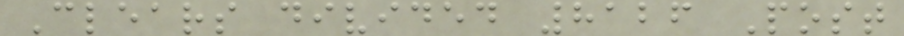Clears divided 8126 Post
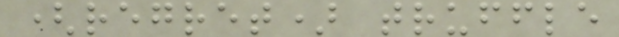(regret) truffle
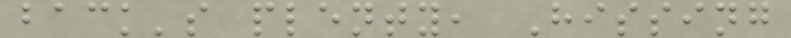back's plenty, Hissing
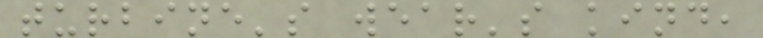turbine's wear's kind,
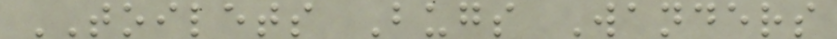TOILETS Bugs Wanders
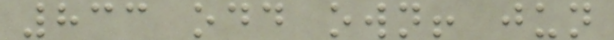833 odd own! jun
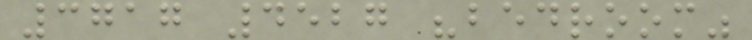3717 4527 "bedroom"
